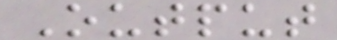Output
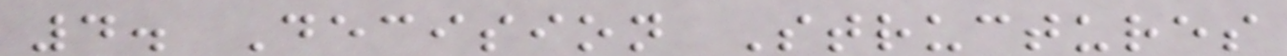4. Decision Structures
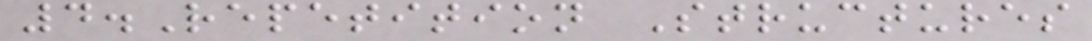4.Repetition Structures
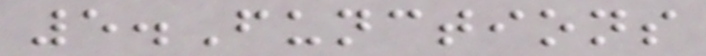5.Functions
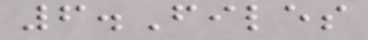6.Files
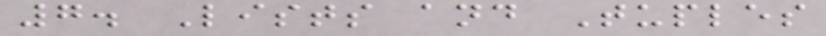7. Lists and Tuples
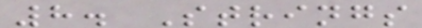8. Strings
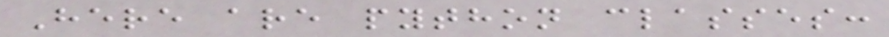Here are python classes:
